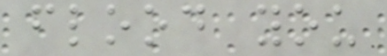flood you
